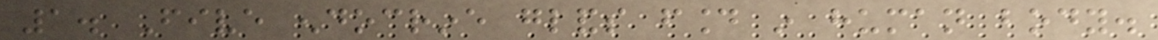1. Five endocrine glands found in human body.
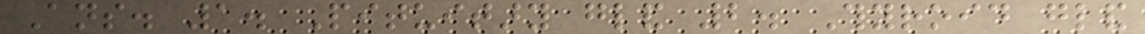Ans. 1. Pituitary gland 2. Thyroid gland
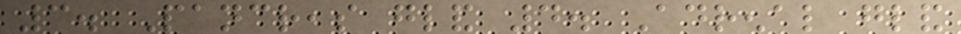3. Pancreas gland 4. Adrenal gland
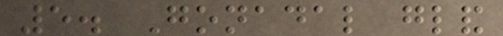5. Gonadal gland
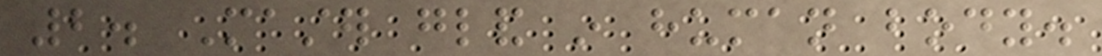2. Master gland in human body.
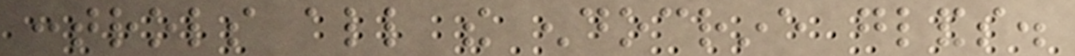controls all the endocrine glands.
